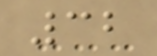32
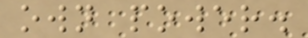own power.
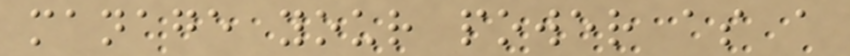manage your power as a
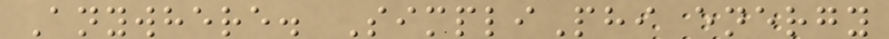Anywhere. SimpliPhi energy
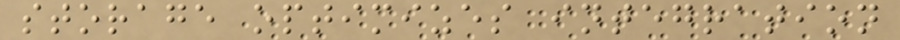storage optimizes integration
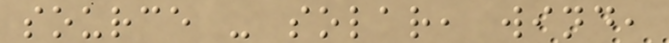source - solar, wind,
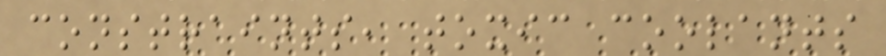constraints, toxic coolants
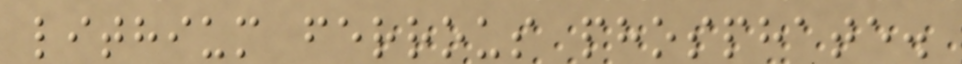lithium ferrous phosphate.
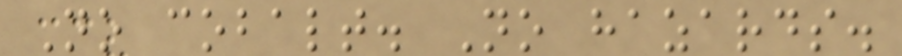No cobalt. No hazards.
